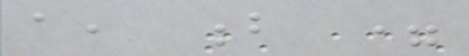a, b =
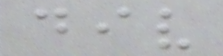div
